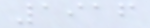1916
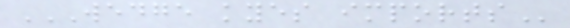WEDGE KYES IMPORTS
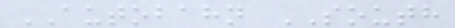AUTOBAHN SOUTH
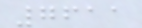7611
